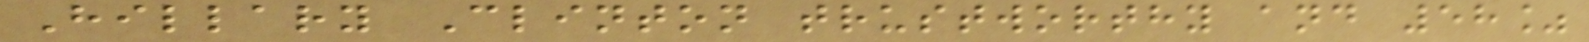Hillary Clinton trustworthy and 58%
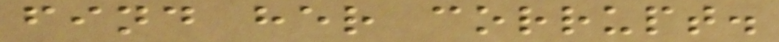find her corrupt.
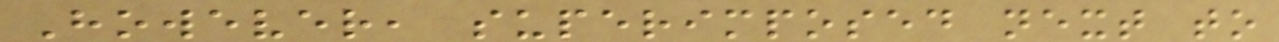However, superimposed next to
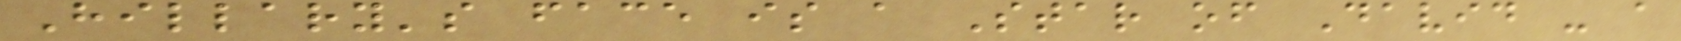Hillary's face is a Star of David - a
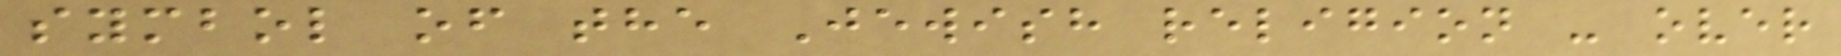symbol of the Jewish religion - over
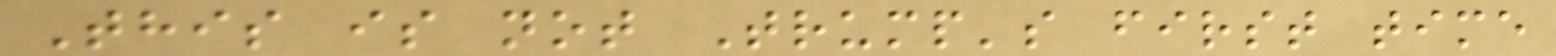This is not Trump's first time
